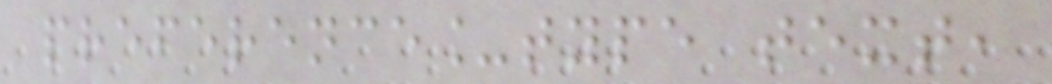preference_type text,
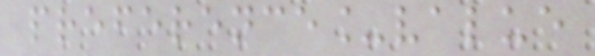preference_value
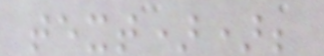text));
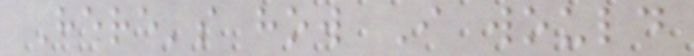Here's how I would
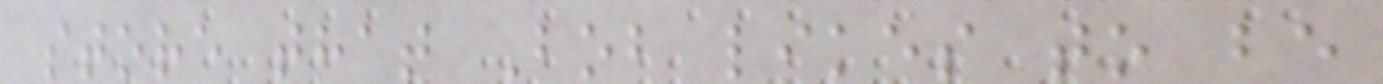store that Bob likes to be
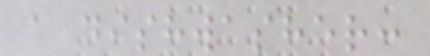a dishwasher:
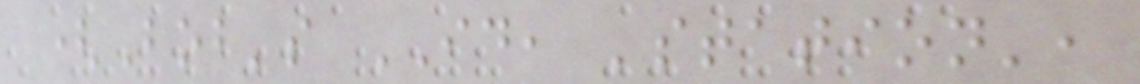(Bob's ID, 'station',
